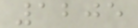1205
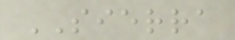SIERRA
